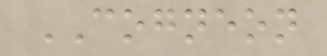COGNEON
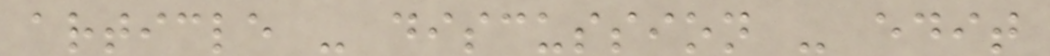article - discussion - edit
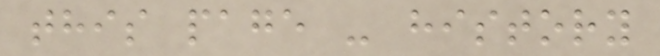this page - history
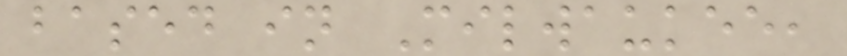based in Milwaukee,
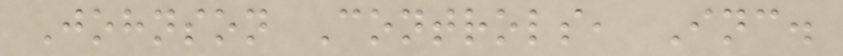Johnson Controls, Inc.
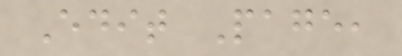Edit Page,
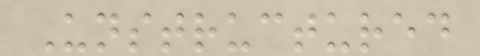Unstructured
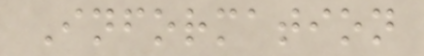Information
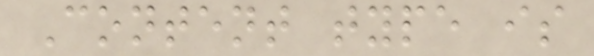Content type is
